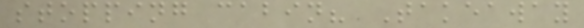stopping cabin? Takeaway
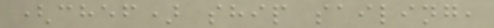(chef) ship sailing,
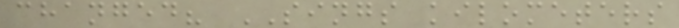changed? SINGS kilometers
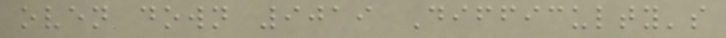oven down 9019 Difficulty's
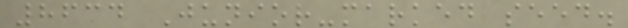8634 Junior-marked seed.
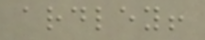ardley!
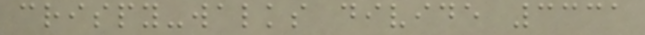crispy-walks divide 3331
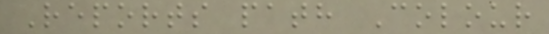Reports path Colour
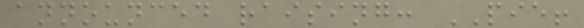announced raising: PIE!
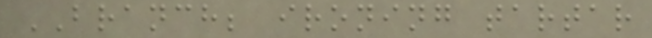BRANCH; ironing tartar
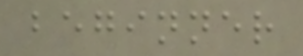beginner
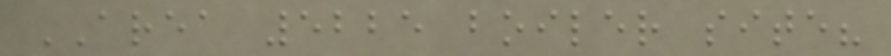AREA 5225 boiler site?
